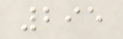295
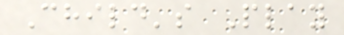Child's Play
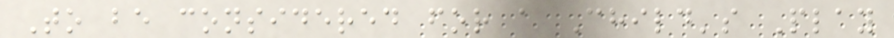To be considered for a Child's Play
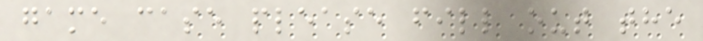game case please fill out the
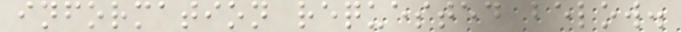information requested below.
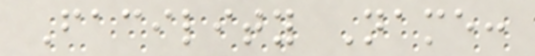Facility Name:
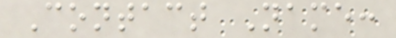Contact Name:
